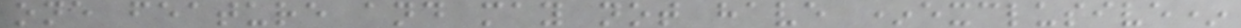one feature and may not have *exclusive*
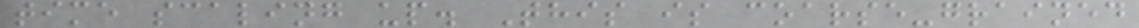time scaling up. This is coarse-grained
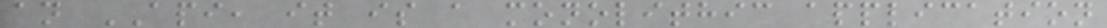an API, it is a monolithic application
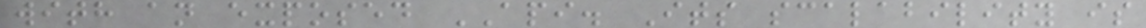with an exposed API. Its scalability is
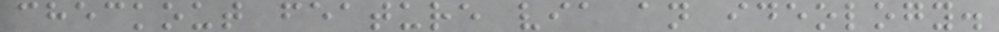checkout feature via an ideology.
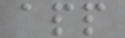app
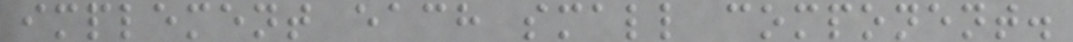implement each small component.
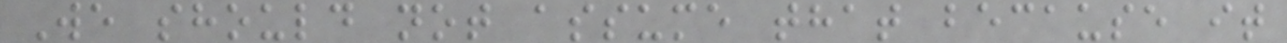We should not assume that because it
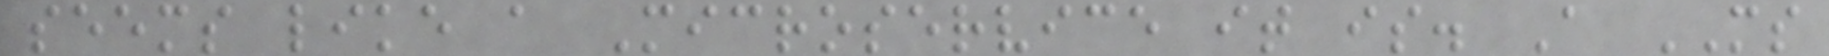seems like a Microservice it is. A MS
